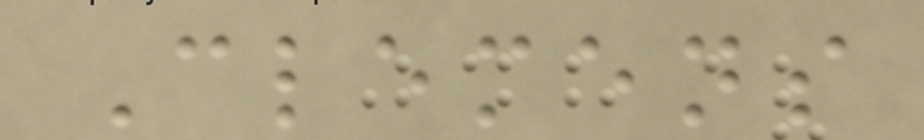Clemens
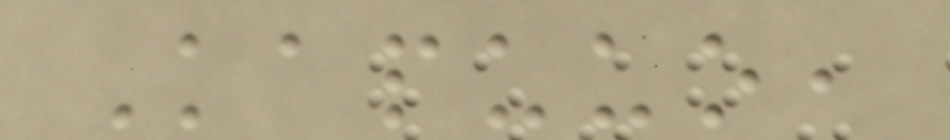Kapuuo,
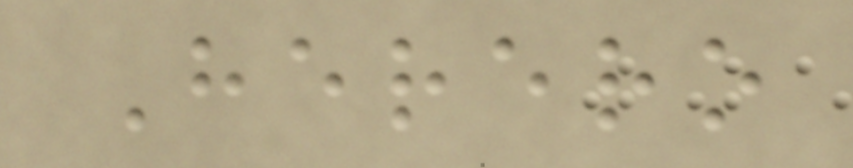Herero
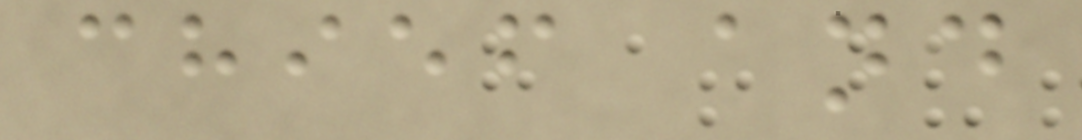chief and
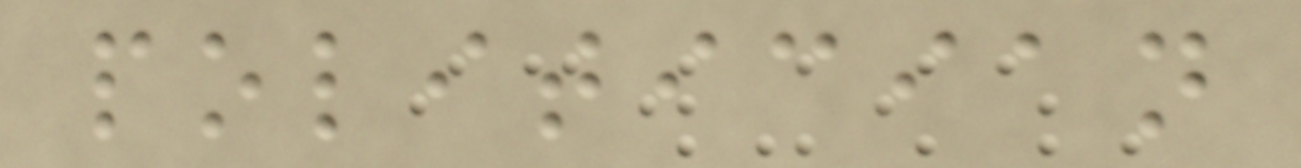politician
